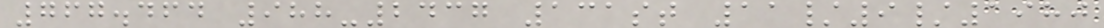767.464 988-2437 131st 11/9/1980
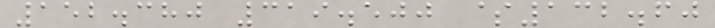152.380 319.500 $132.60
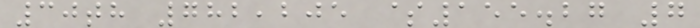30th 782,205 $155.27 7
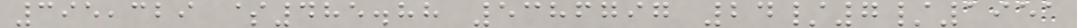395,329 $485.88 5386797 24/7/1951
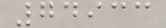74933
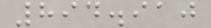894.910
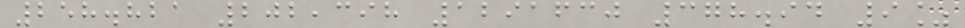258.821 202,398 1291630 378.94 9%
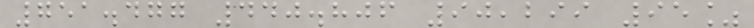751.477 440.806 90,299 95%
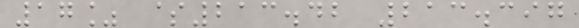17% $213.42 213.397
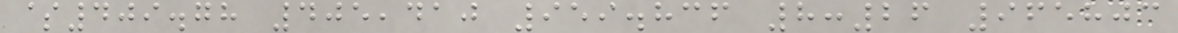$409.78 405,410 959.836 8:26 965803
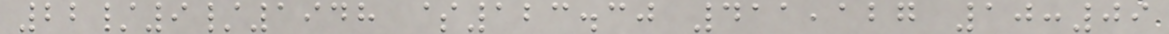22/9/1948 $123.30 411,127 10:09
